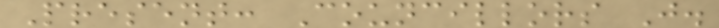Present: Councillors J.
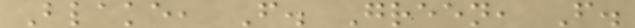Blake, F. Green, F.
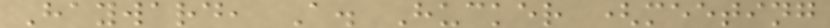Hayward, A. Hucker (meeting
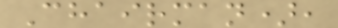Chairman),
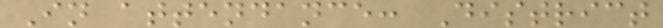In attendance: District
